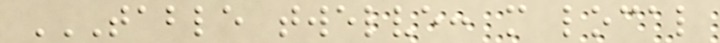TABLE TWELVE: MORE LOCAL
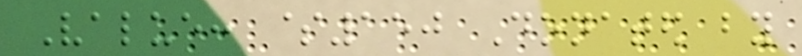Value: $150 Donated by
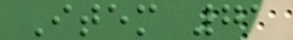Item 71
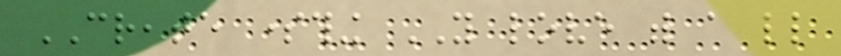CREATE something YOU love with a little
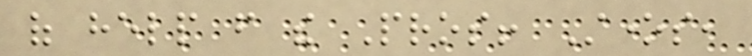of help from the Pros! Stones,
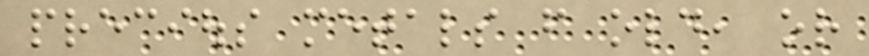precious metals from old, or
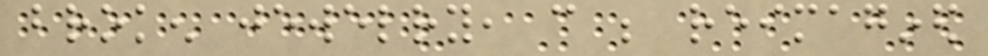broken jewelry, can be reimagined
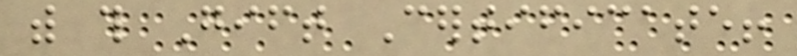with this Gift Certificate!
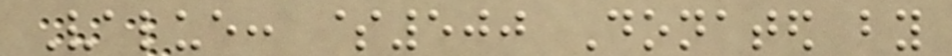Value: $500 Donated by
